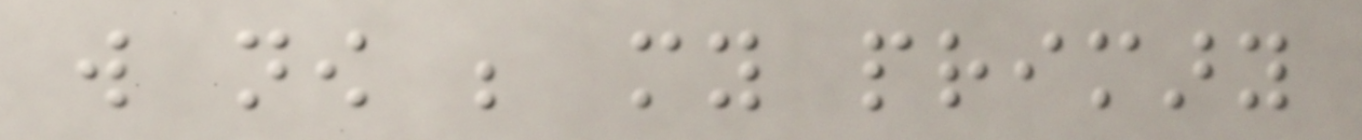will now be my primary
